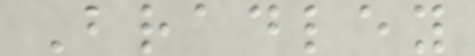Bradley
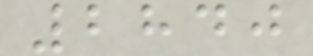2840
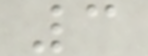3
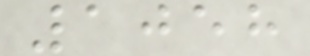1058
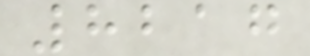8217
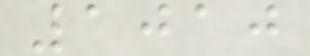1010
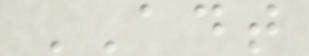ADT
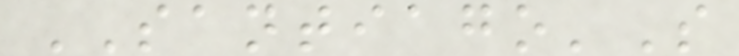SANTIAGO'S
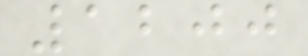1200
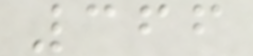366
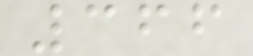366
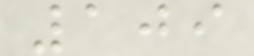109
